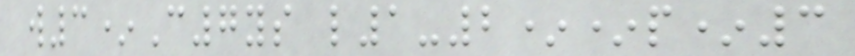w3*C7ys l1-2**p*3
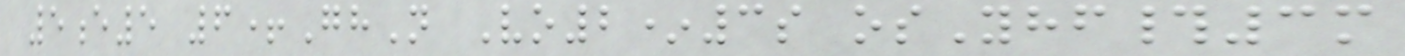5e5 6+GhN Vo2*3s osYhf#3m
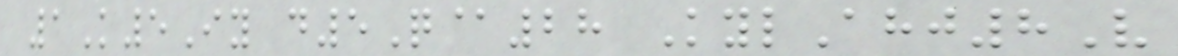1K5Iy d5Q@28 KylAhj8V
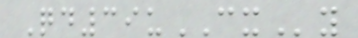Qd39uCXy
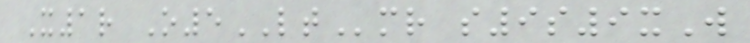X1r O5LTmr s9s9xW
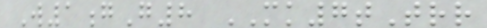W1gG8 MK7tTrr
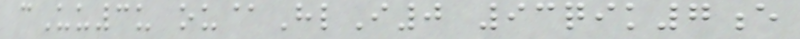cUu3u ou@HlI0 93qik7e
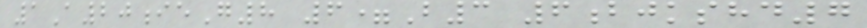1A20ieG8 6=B3 6bjkshd7
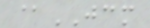@JCM
